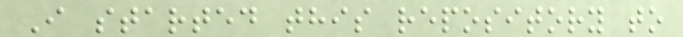I started this repository to
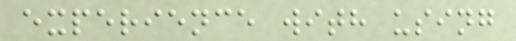experience with using
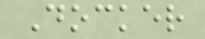Docker
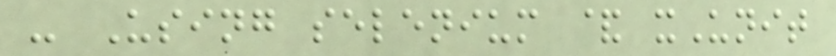- Using selenium & xUnit
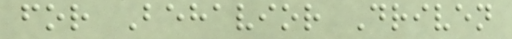for Behavior Driven
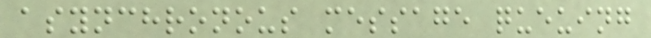asynchronous message queuing
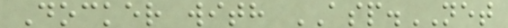Docker with ASP.NET
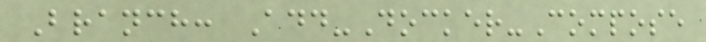Branch: Add-Docker-Compose
